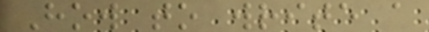How to write a
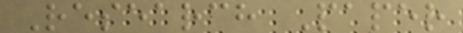Research Paper
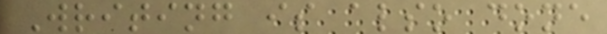Writing is also done
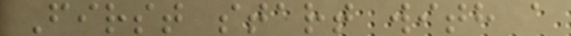First start with a
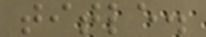title.
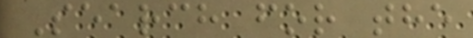Search for the
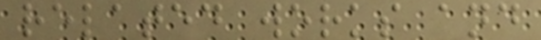related works and
